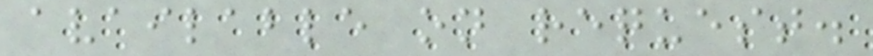available on request.
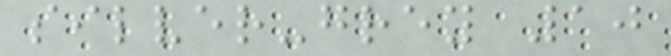silver-grey 10
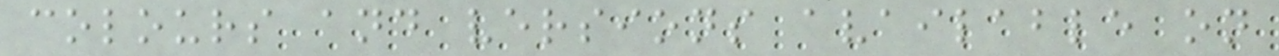colours and versions available on
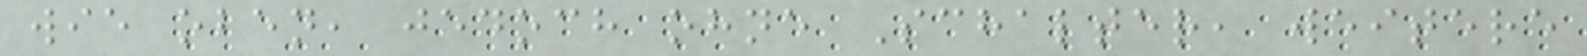wie oben, jedoch ohne Schalter, weitere
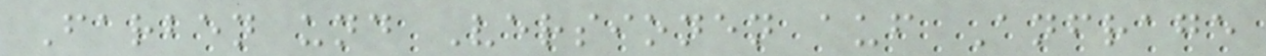Farben und Versionen auf Anfrage
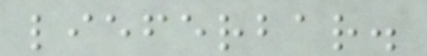lieferbar.
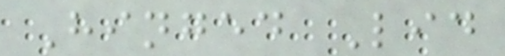Hinged Lid
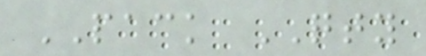PACK QTY
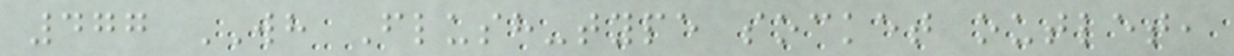477 WH Flush-type socket outlet,
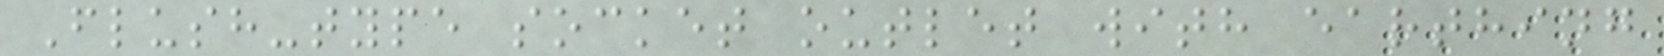Flush-type socket outlet with earthing
